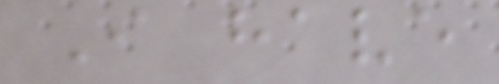I have
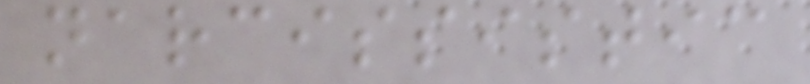narcissistic
